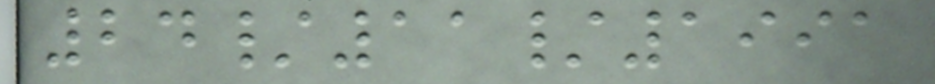24/11/1991
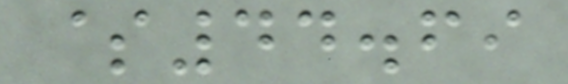$44.69
